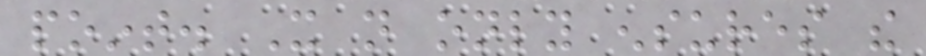point. It not only ensures the
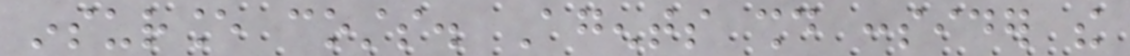insurance costs. Agents should consider the
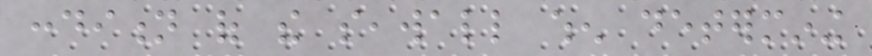condition of the seawall when determining
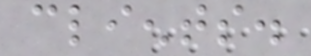clients.
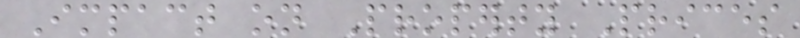Impact on Property Prices
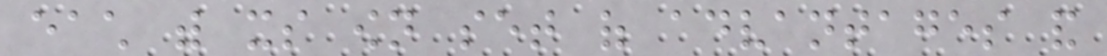each with its own set of advantages and
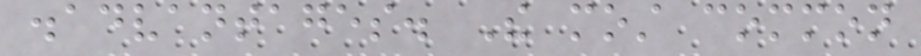disadvantages. The most common
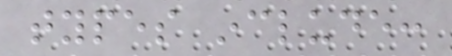types include:
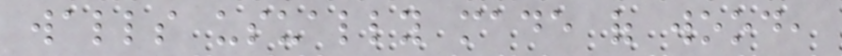walls usually made of wood,
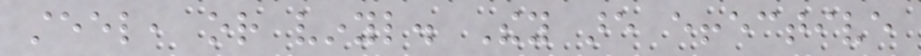steel, or vinyl. They are effective
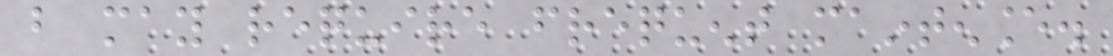but may require frequent maintenance.
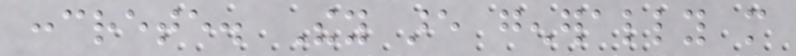concrete. They are generally more
